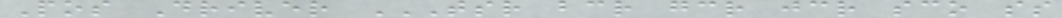Pos Driver TSR BCR GCR JCR SCO SS
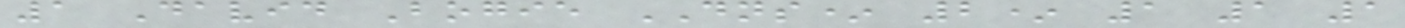1 David Bogie DNS* 2* 1 1 1
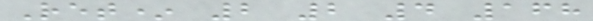Ret* 2 2 4 168
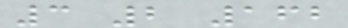3 2 162
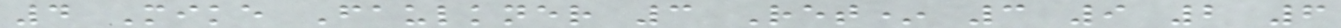4 Mike Faulkner 3 Ret* 3 9 2 6
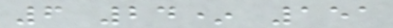6 24* 151
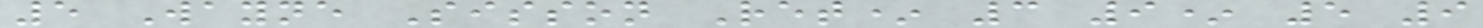5 Wayne Sisson Ret* 3 9* 5 9
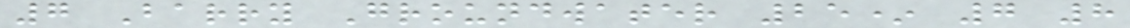7 Barry Groundwater 25* 7 8
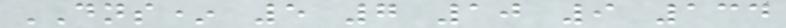DNS* 5 7 10 9 134
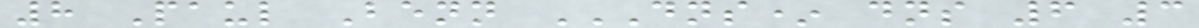8 Paul Benn DNS* DNS 6 3
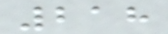218
